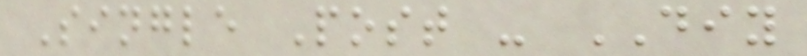Single Post - DIY
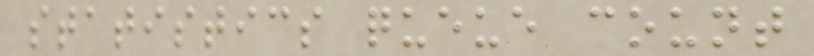statistics queue count
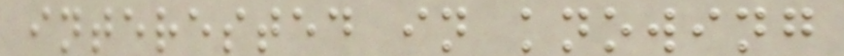interested in knowing
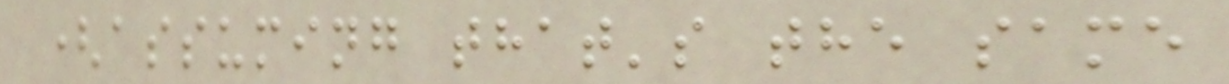(assuming that's the same
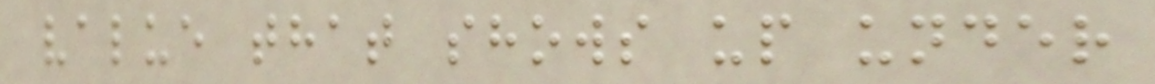value that shows up under
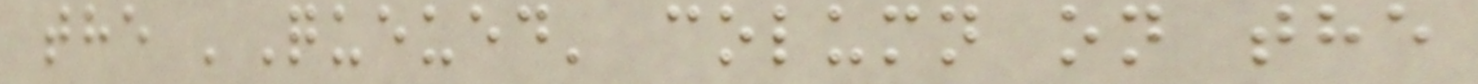the 'Queued' column on the
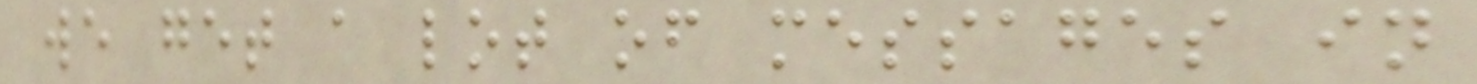we get a lot of messages in
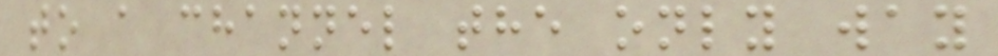to a channel the only way
